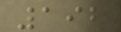192
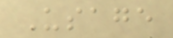Usage
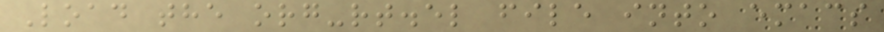Load the org-rt.el file into emacs
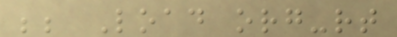;; Load org-rt
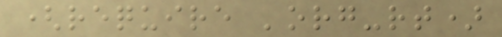(require 'org-rt)
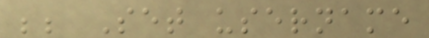;; Set username
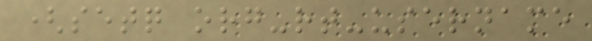(setq org-rt-username
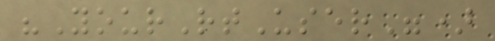"YourRtUser")
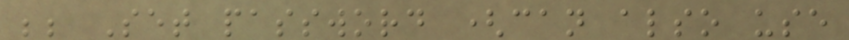;; Set password (can also use
